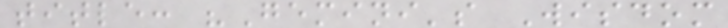title: "Gemini's Wisdom
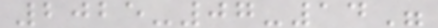2025-07-14"
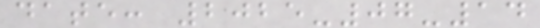date: 2025-07-14
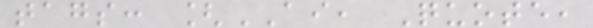tags: [AI, Quote,
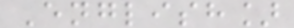English]
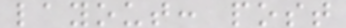layout: post
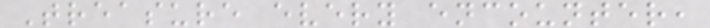Treasure every encounter,
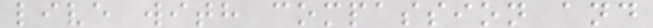live with compassion and
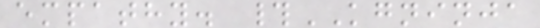empathy. #KGNINJA
